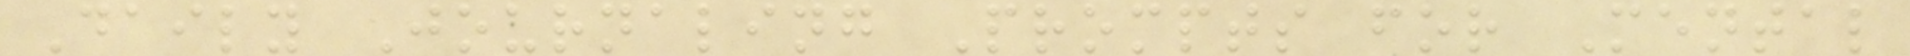Daily Journaling Prompts for Mental
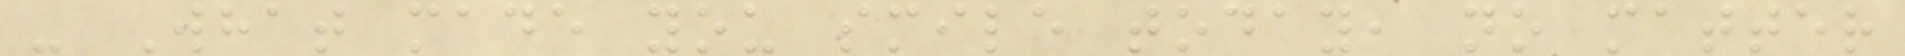- What made you smile today, no matter
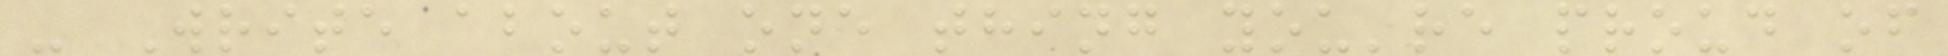- Write about one thing you're proud of
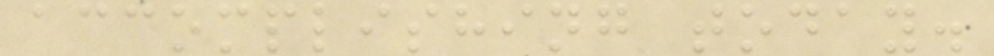accomplishing today.
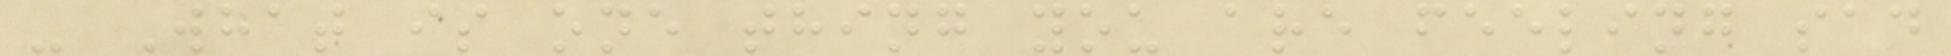- What is one thing you are feeling sad
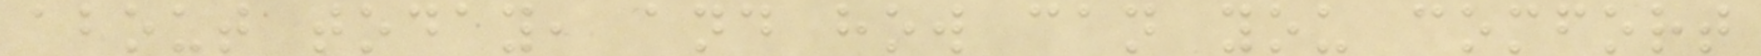about today, and how can you comfort
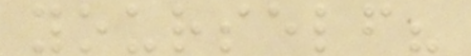yourself?
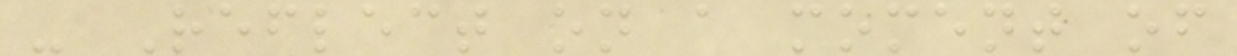- Reflect on a moment of
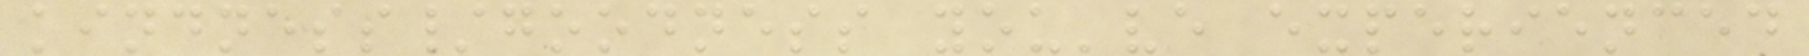kindness/goodness you've experienced
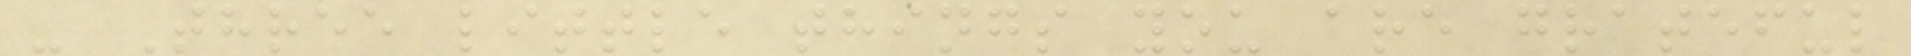- Three little things you are grateful
